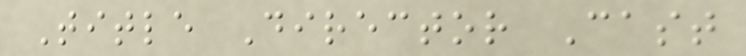Title Director Cast
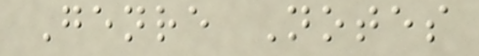Genre Notes
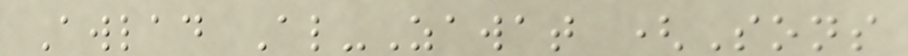Awlad Al-Zawat (Sons
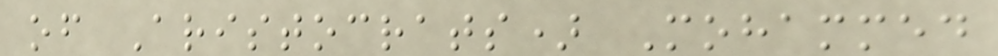of Aristocrats) Mohammed
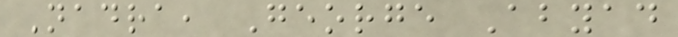Nadra, George Abyad
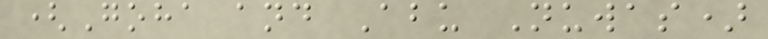(Goha and Abu Nuwas)
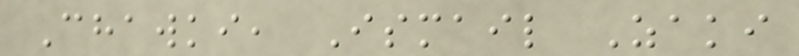Chawki, Ismail Zaki
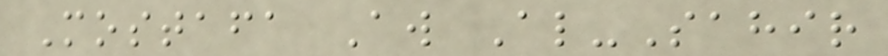Mostafa Aw Al-Sahir
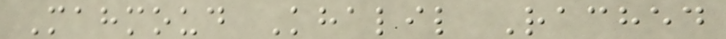Mahmoud Khalil Rached
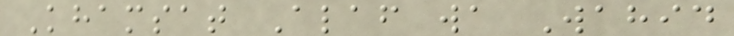Khamsat Alaf wa Wahid
